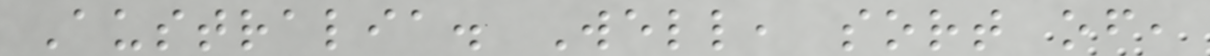Australia. Well, sort of,
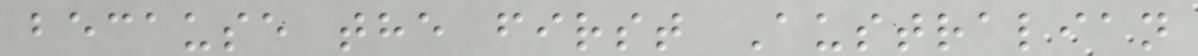because the first Australian
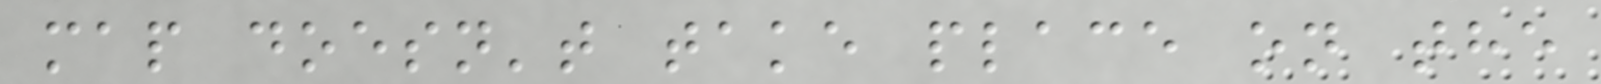map doesn't take place on the
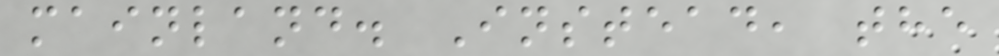mainland. Instead, the
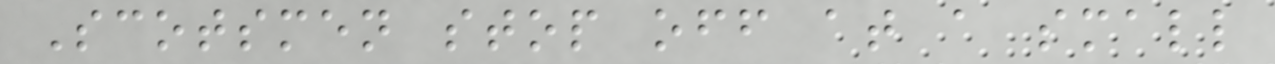Scotsmen stop off at a small
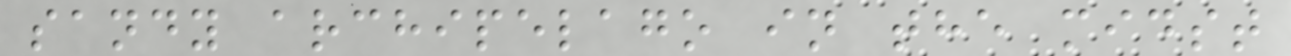sandy archipelago in the midst
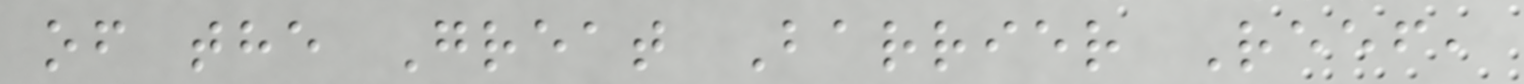of the Great Barrier Reef,
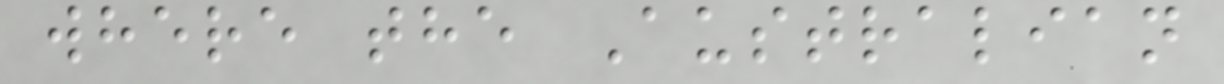where the Australian
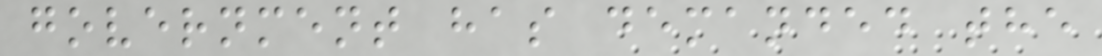government has demanded the
